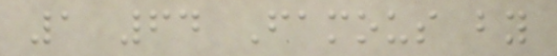1 64 Famous by
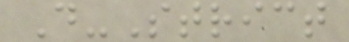D-Strict
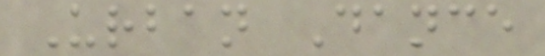Urban Dance
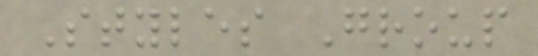Styles Group
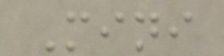Mini
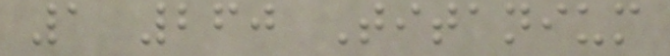1 260 Titanium
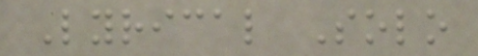Lyrical Solo
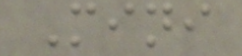Mini
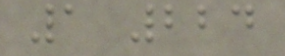1 224
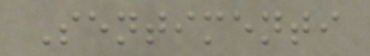Sentimenti
